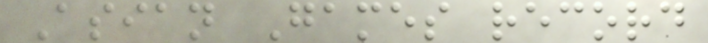Asian Games record
